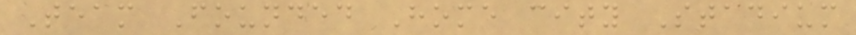Team Founded Home city Stadium
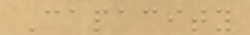Capacity
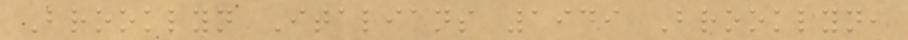Brooklyn Italians 1949 Brooklyn,
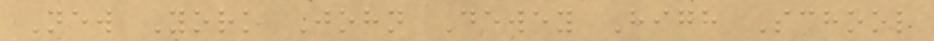New York John Dewey High School
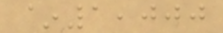~1,000
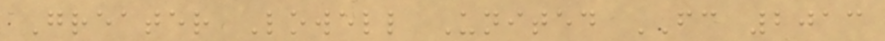Greater Lowell United FC 2013
